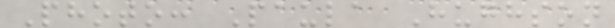Photo: Paula Hughson
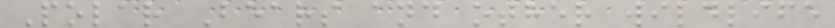Polar Bears and other wildlife
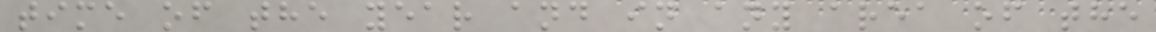time of the year and in any area of the
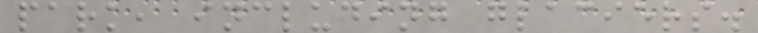park, including glaciers.
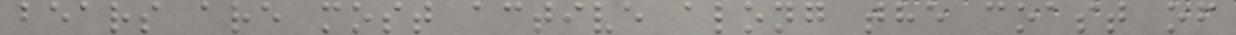bears are most active along the coast of
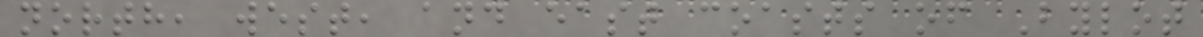north, west, and east coasts of Bylot
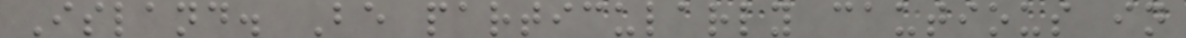Island. Be particularly cautious in
